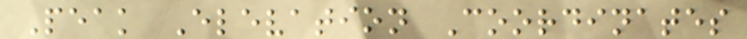Peak Elevation Coordinates
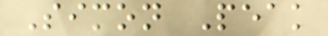Simon Peak
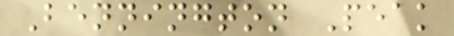Bennington Peak
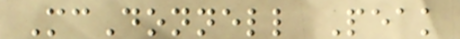McDonnell Peak
